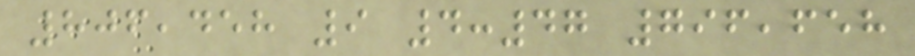806,458 9 4:47 796,658
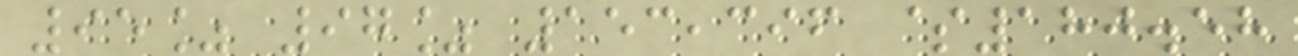95% 97% 153,396 $180.58
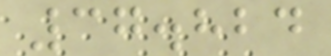37.824
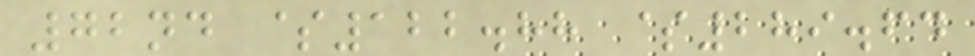72nd $122.88 $289.64
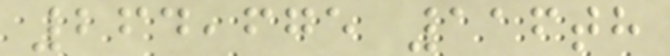264,675 116th
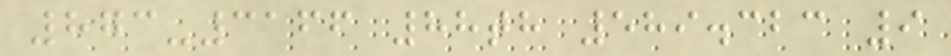873-3166 88th 589.323 9
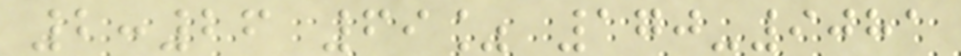2:26 69% 170-9081
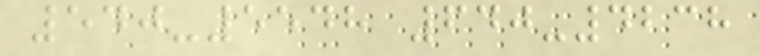540-5548 640-4238
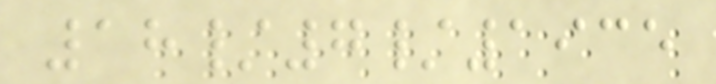18/7/1935
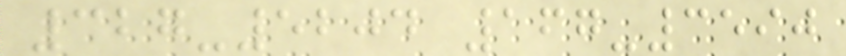327-5204 167-3590
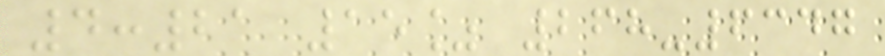4:21 15% 268-6347
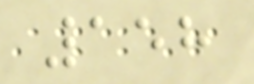158
